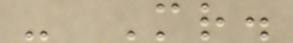- Mr.
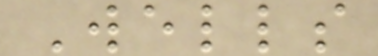Wells
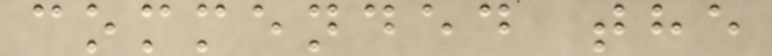commended the
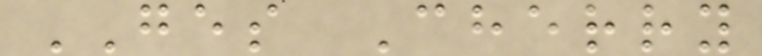GES Cherry
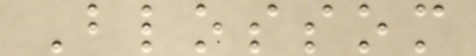Blossom
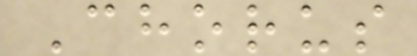Chorus
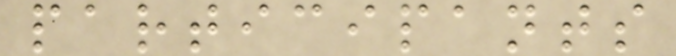participants
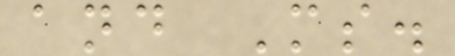and Ms.
